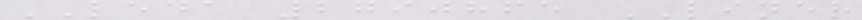LEDA 2790865 LINER
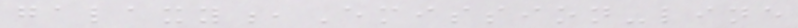galaxy,Emission-line
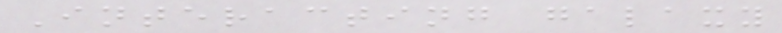Interacting galaxy
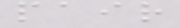pair
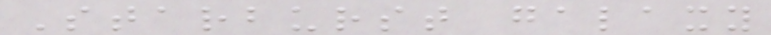Starburst galaxy
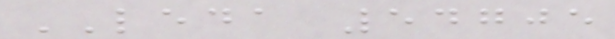LEDA 54705
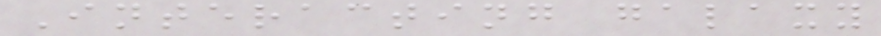Interacting galaxy
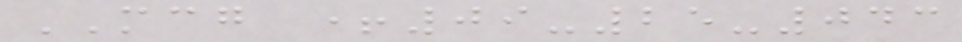MCG +09-25-043
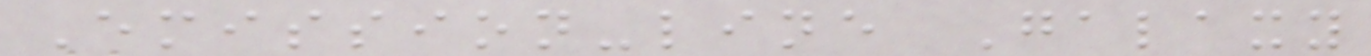Emission-line Galaxy
